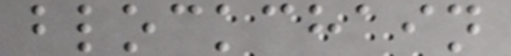blockchain
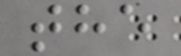the
